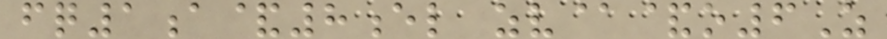fq1a&8el zv@&o6Z
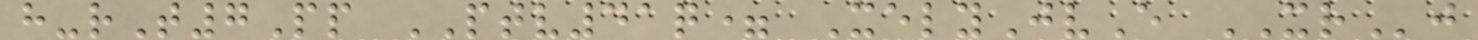h-rT7Pp PTV41q= XelyJvE XRj
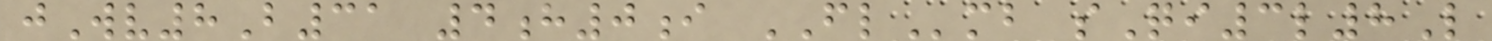jWv8B31 4h0i FLmb sQi3l8L
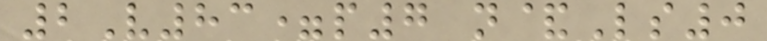2V83=p7 n&Ls0
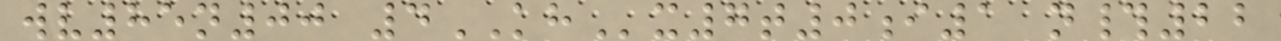wv85n00 4KHx7t0i1 n#22
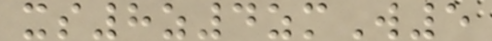xs8z4zmW5
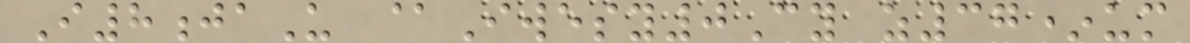I8jaU @Iwesy0Cy z37*um
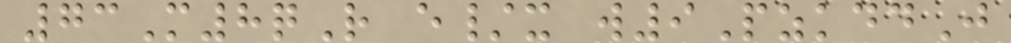73M8qR e/x w9PzkddJ
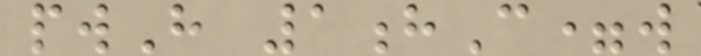pwH 1hC=w
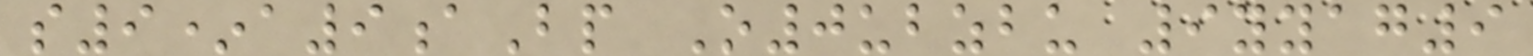s9*a9aBp O0ubzbu 9yyag9
